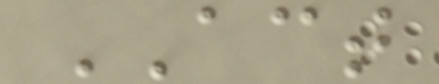ACT
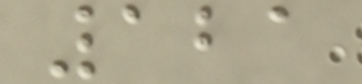121
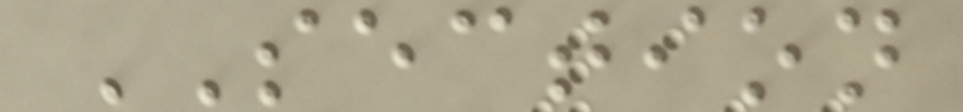SECTION
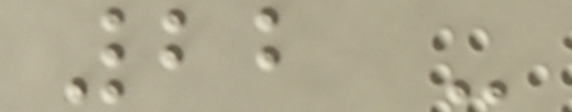22 -
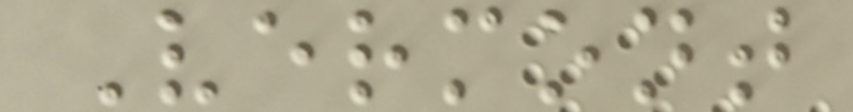Vermont
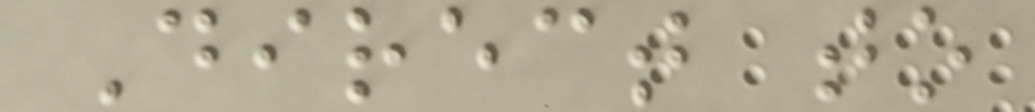Direct to
